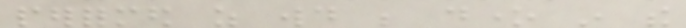performed as would be done in the
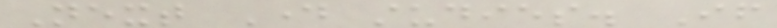Next Day studies. If
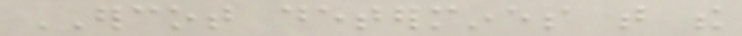ERCOT determines that the
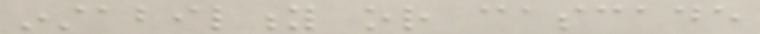instability or cascade
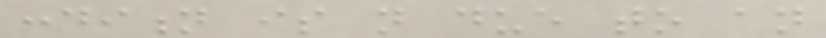condition is not due to an
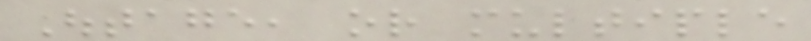Outage, or multiple
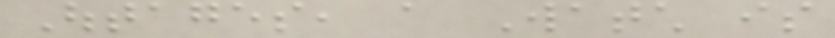Outages, a Watch is
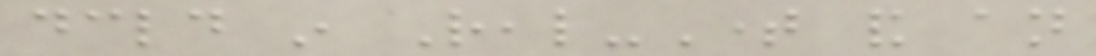declared in Real-Time and an
